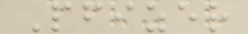Pfizer
